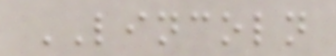LINCOLN
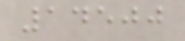14500
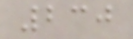230
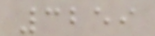3259
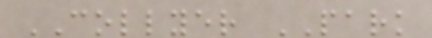COLLYER PARK
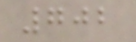702
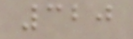320
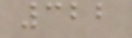322
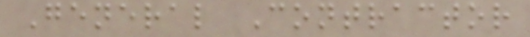General Contractor
